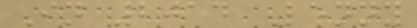In 2014 Lenny
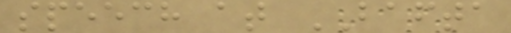speech at BAFTA
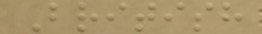British
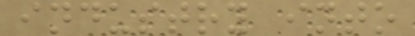industry into
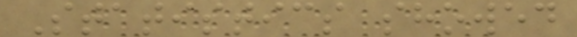Statistics showed
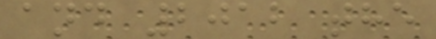and 2012 the
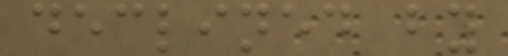declined by
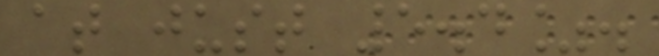at just 5.4%.
